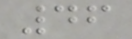46
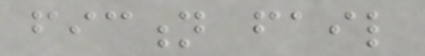fiction fail
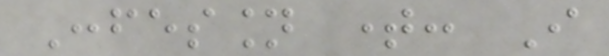Confession time: I
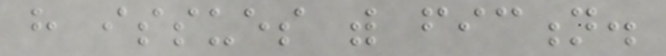have issues with fiction.
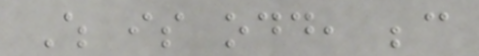Which is odd, because
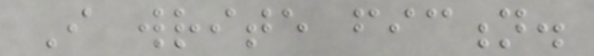I write fiction.
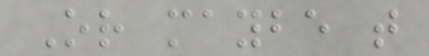Or maybe that
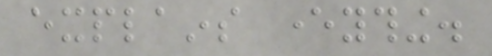explains everything.
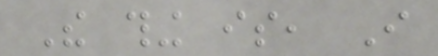The thing is, I
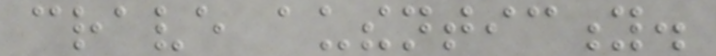crave authenticity.
